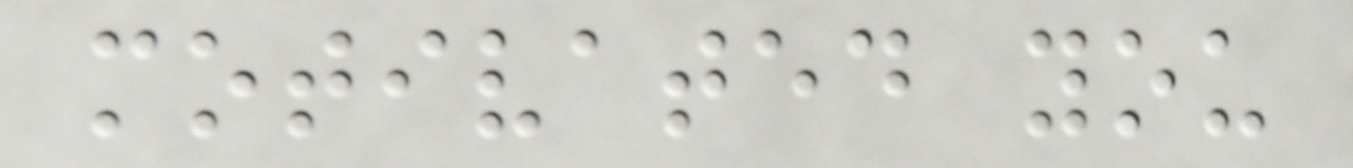motivated you
